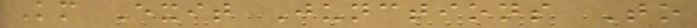Km Exit Junctions To
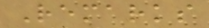Remarks
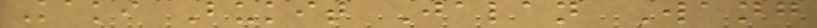Kaki Bukit Jalan Wang
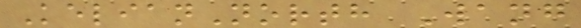KelianNorth Wang
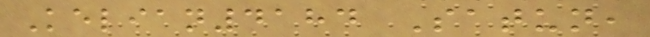Kelian4184 Satun,
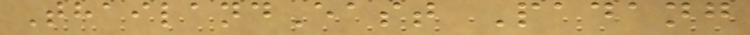ThailandEast Padang
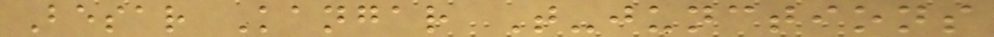Besar Kangar T-junctions
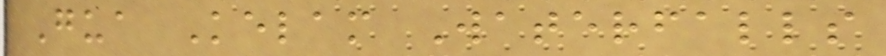Gua Kelam Waterfalls
